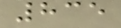835
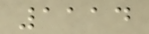1114
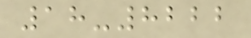18-8222
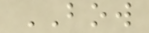BOW
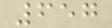657
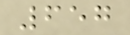657
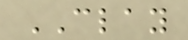CLAY
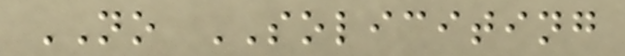NO SOLICITING
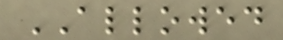ALLOWED
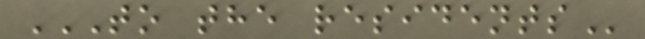TO THE RESIDENTS
